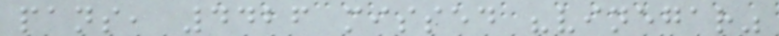pans, 4426 missed "vinegar"
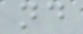nd
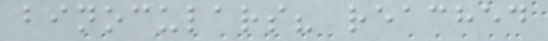binoculars? reached
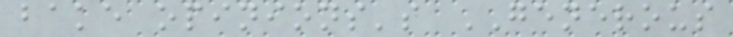bake opinions's GENEROUS
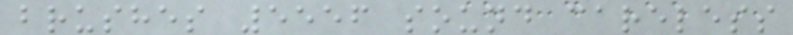brushes 5556 sound careless
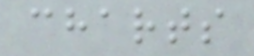charts
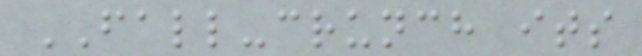FALL-crunch its
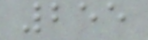255
